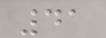41
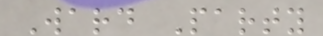Ward Party
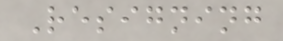Resigning
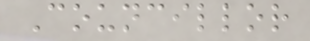Councillor
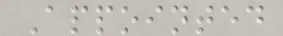Appointed
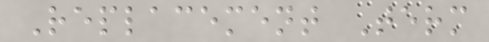Replacement Term
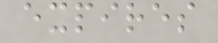expires
